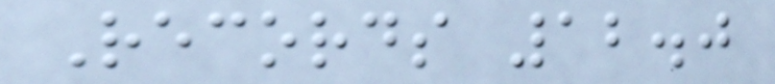Records 12.0
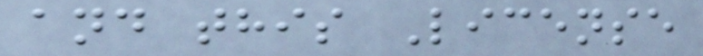and this License
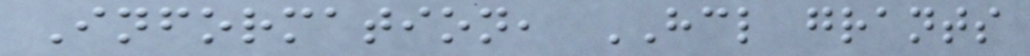Information, HCL grants
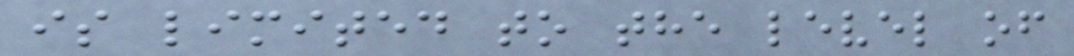is limited to the level of
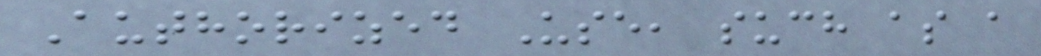Authorized Use, such as a
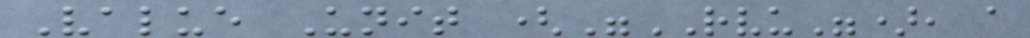Value Unit ("RVU"), a
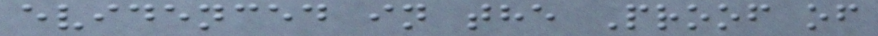evidenced in the Proof of
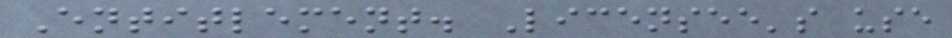Entitlement. Licensee's use
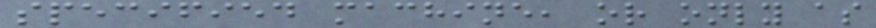specified machine, or only as
